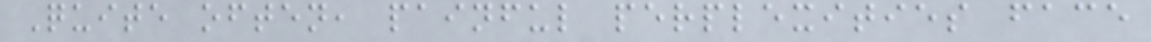Quite often, painful perplexities face
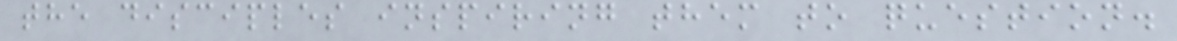the disciples inspiring them to question.
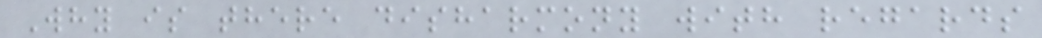Why is there disharmony with regards
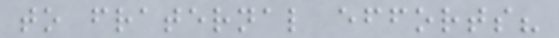to fraternal efforts?
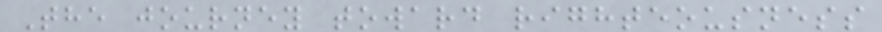The journey toward righteousness
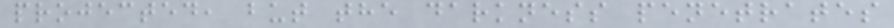projected, but the darkness penetrates
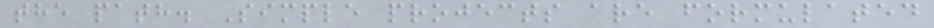the path. Simple projects are formulated
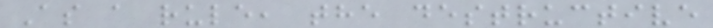As a rule, the destructive
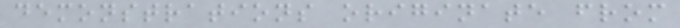demonstrations originate from
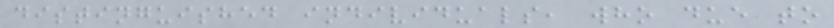distinguished individuals, who due to
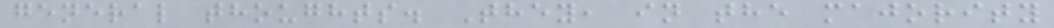general thoughts. They, in the majority
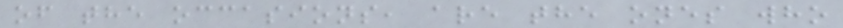of the occasions, are the ones who
